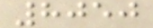8050
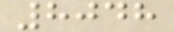8048
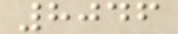8046
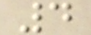4
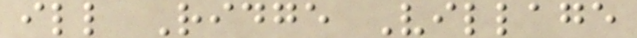ill Ridge Village
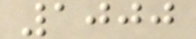1000
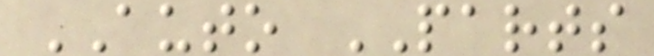AUTO PARTS
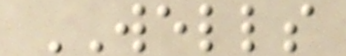WELLS
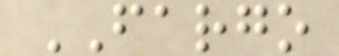FARGO
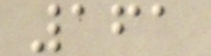161
